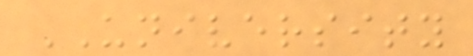UNIVERSITY
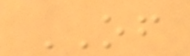OF
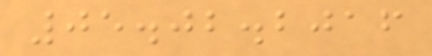05.02.2016
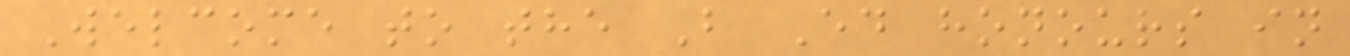Welcome to the B Ed honours in
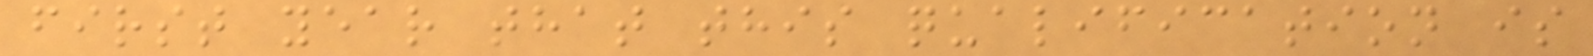first year that this qualification is
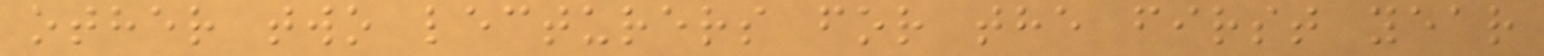other two lecturers for the first year
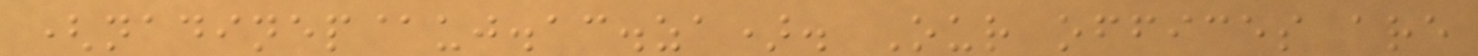(nadinep@uj.ac.za). Our offices are
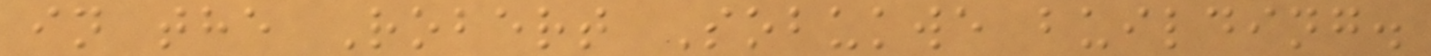in the Robert Sobukwe building.
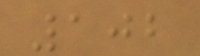102
